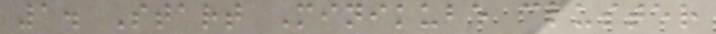1. Start Minikube cluster
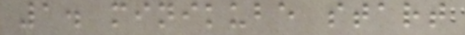1. minikube start
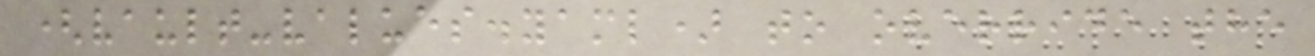(vault-values.yaml) to override the
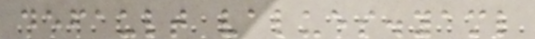default values.yaml
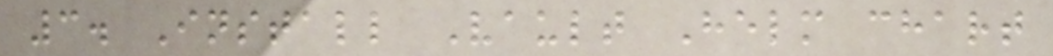3. Install Vault Helm chart
